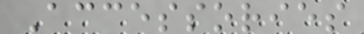Accessories
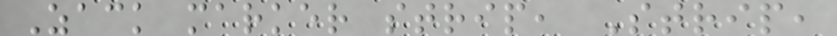Zack marker strip, Strip,
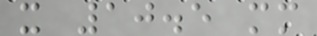x 10.5 mm
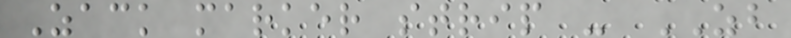Zack marker strip - ZB
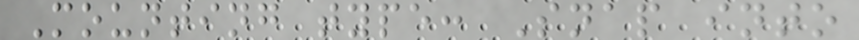Mounting type: Snap into
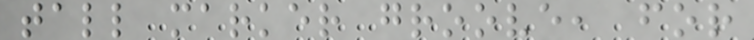tall marker groove, for
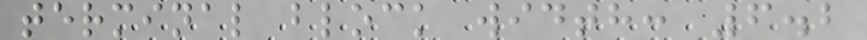terminal block width: 6.2
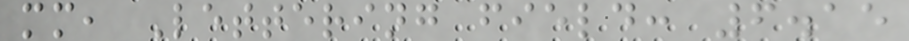mm, Lettering field: 6.15
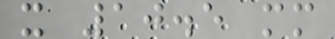x 10.5 mm
